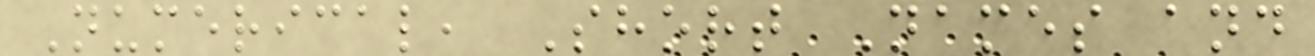Numerical, Short Names and
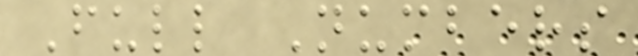Full Numbers
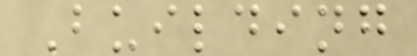Building
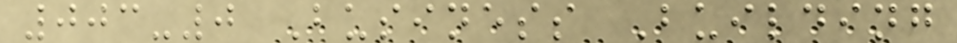003-0 Business Building
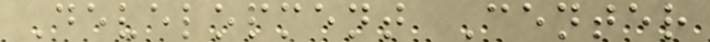Development Center
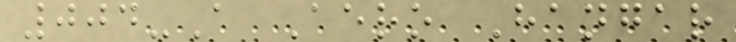004-A Aero Hangar
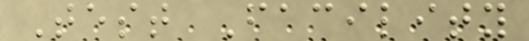Test Facility
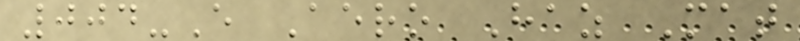004-E Aero Haz Mat
